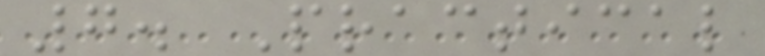7. Practical
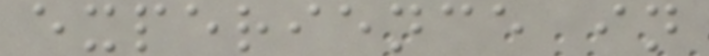experience in
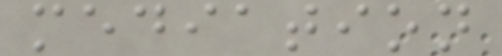mediation
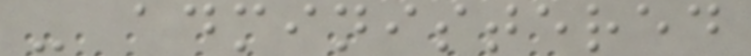- administered
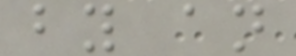by an
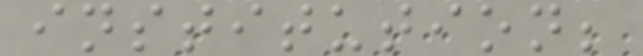institution;
